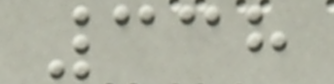338
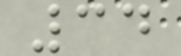34
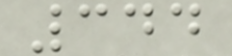344
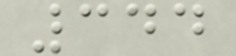344
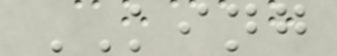KING
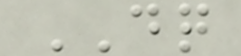DQ
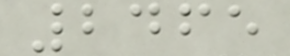2465
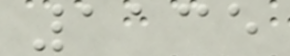1135
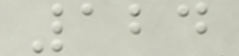124
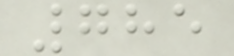785
